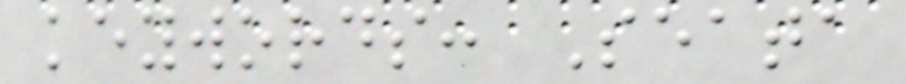keywords: Seata
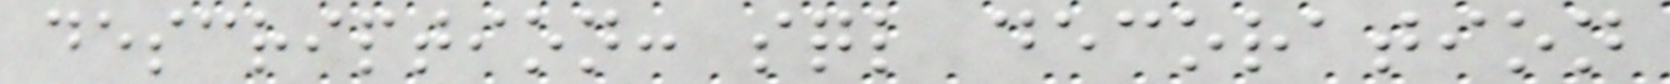description: sql decoration
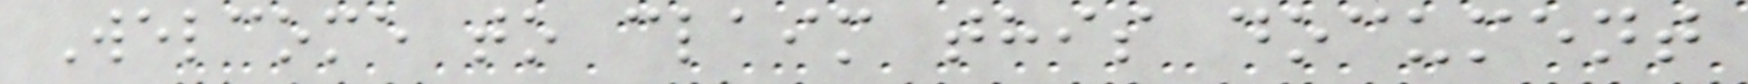Welcome to claim this document
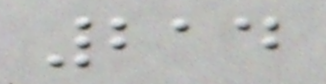214
